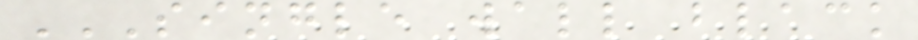SINGLE WALL BLACK
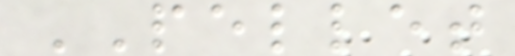PELLET
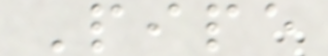Pipe
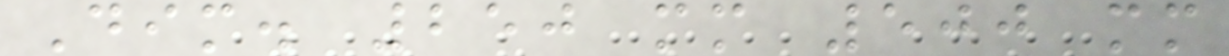Dim. 250 mm 500 mm
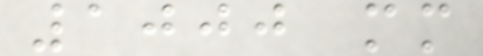1000 mm
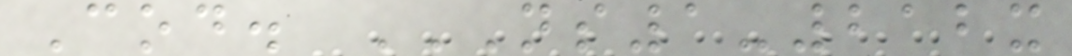Cod. NS1-212X
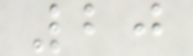20
